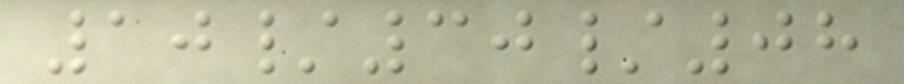10/30/08
